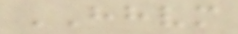HHVM
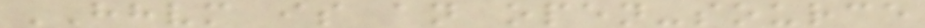HHVM is an open-source
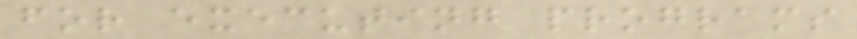for executing programs
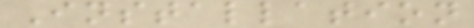Installation
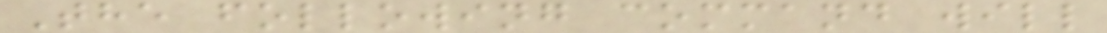The following command will
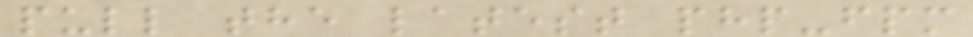pull the latest php-fpm
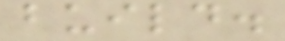build.
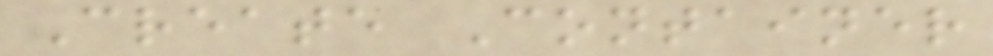Create Container
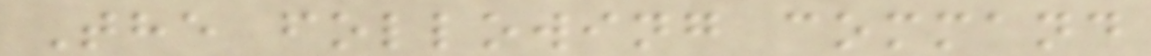The following command
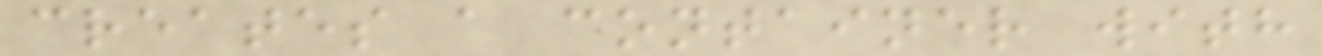creates a container with
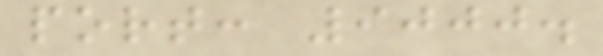port: 9000.
